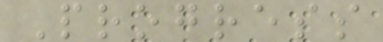Progress
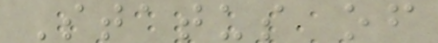Status of
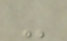-
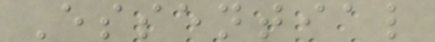Essential
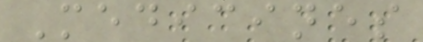Medicines
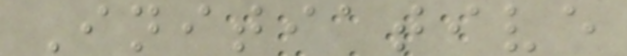Initiative
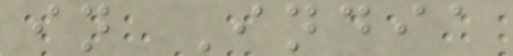in India
